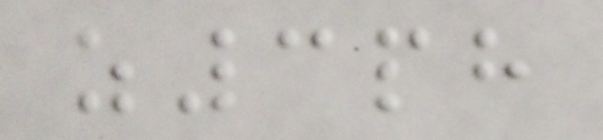z3ph
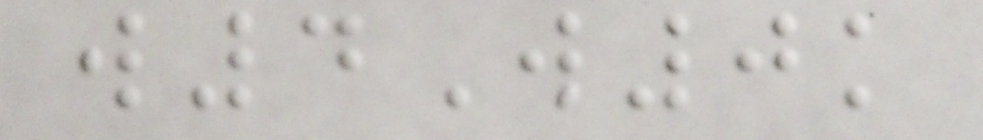w4W0k
